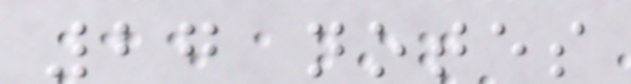27 notes
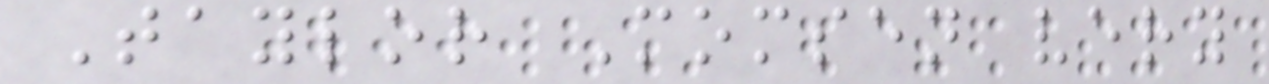Taylor Momsen very
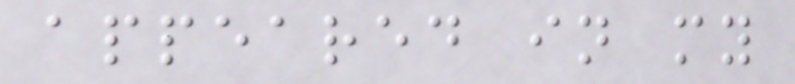appeared in my
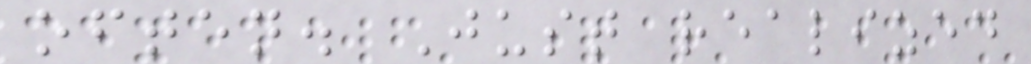often. Just realized
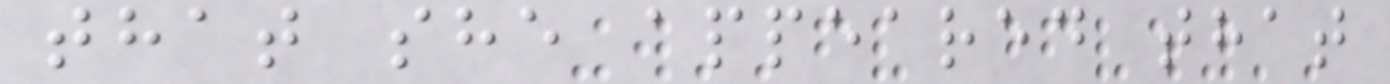that she appeared that
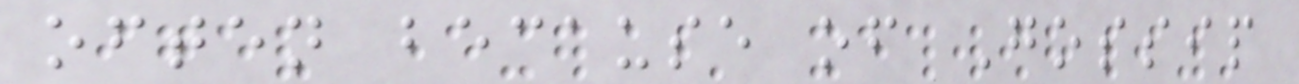often because of Gossip
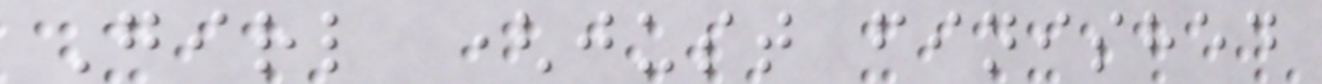Girl (just finished
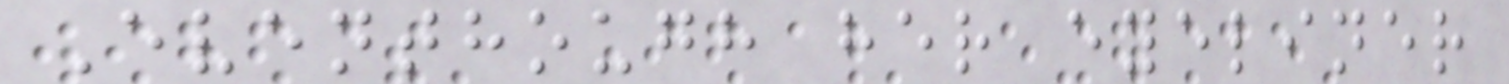Eventhough her eyeliner
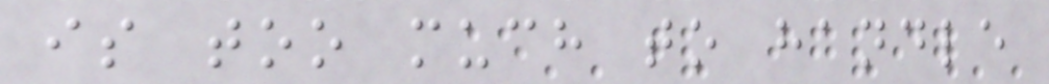is too much to handle
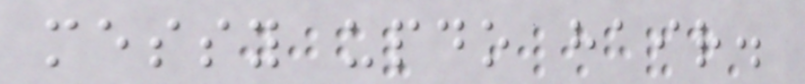messy updo hair.
